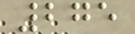275
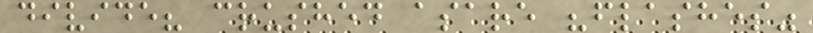divide? crushed asare "flashes"
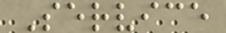Service
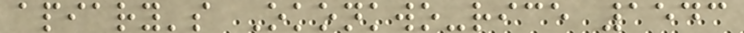apiary's Okonkwo-rice 1543
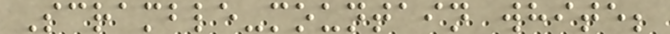Scramble-mountain white;
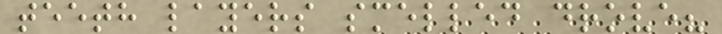teeth layers smelled drove?
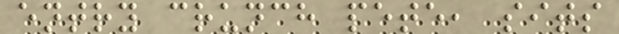entry crunch pete, sits
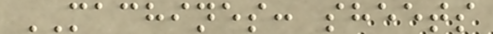MACHINES: sheets
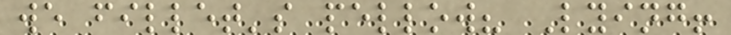we fillet's pellow? Lying!
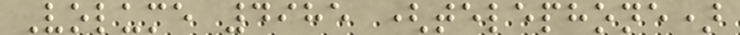Volume 4985 (telephone)
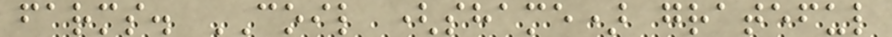farms. COIL (shame) grateful
